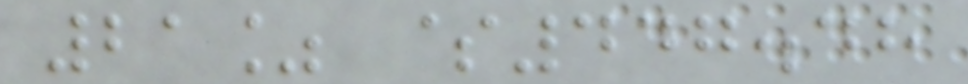21% $447.48
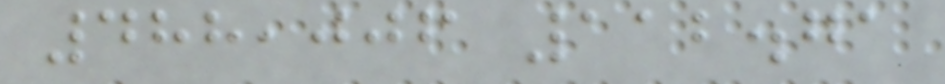488,006 112.71
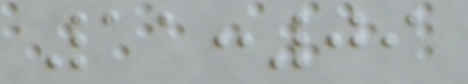11:09
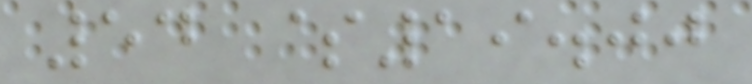54 $19.00
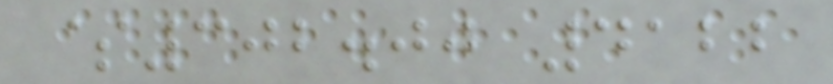$302.00 4122
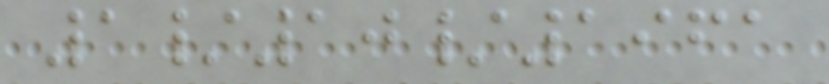1/10/1961
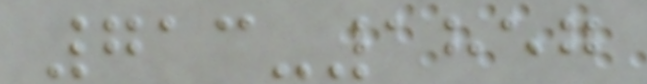713-1857
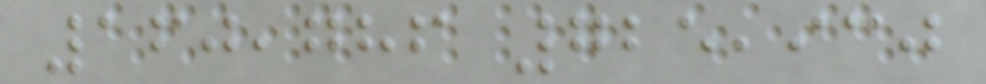160,786 725,930
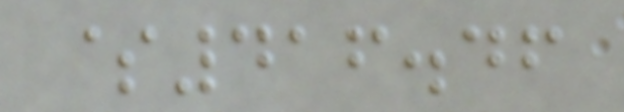$416.46
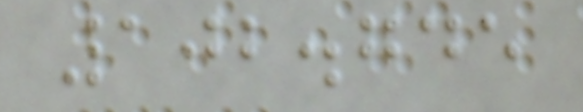102.745
